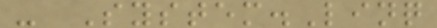- System.Linq
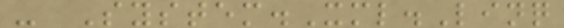- System.Xml.Linq
